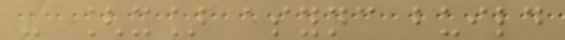- [x] async build
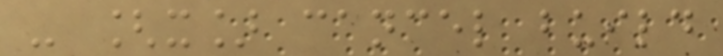- [x] cancel build
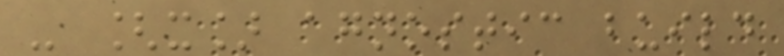- [x] agnostic build
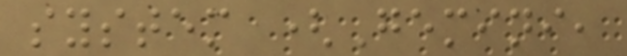system (Gemini,
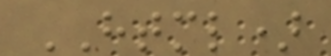HTML)
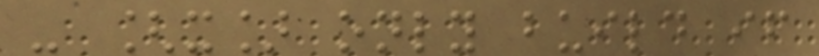- [x] only build if
